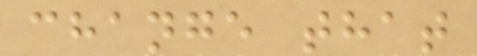change that
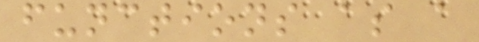functions as a
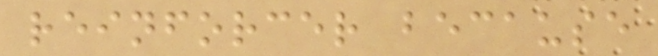reinforcer because
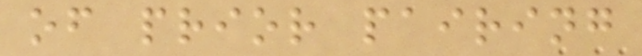of prior pairing
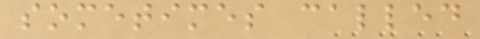sometimes called
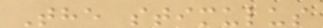The stimulus
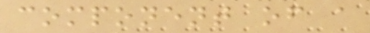component of a
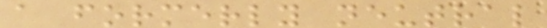a formerly neutral
